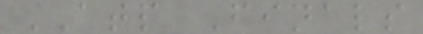ATP Finals
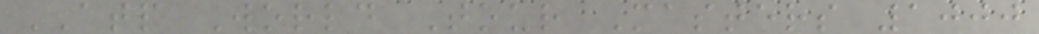ATP World Tour Masters 1000
